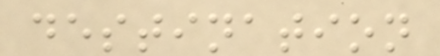destination
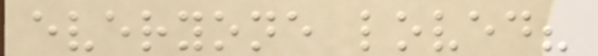everyone loved?
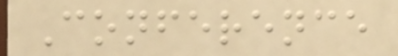Conference
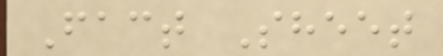Fact Sheet
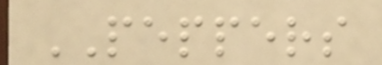PEPPERS
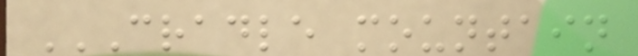CRADLE MOUNTAIN
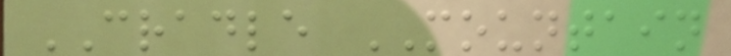CRADLE MOUNTAIN
